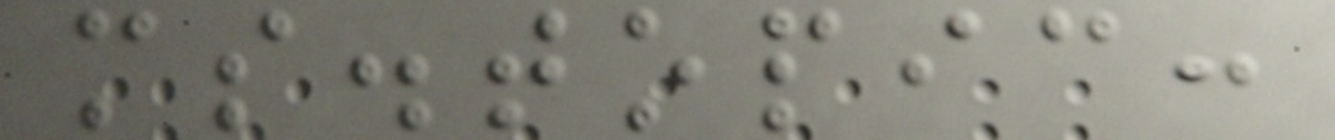ms.topic:
